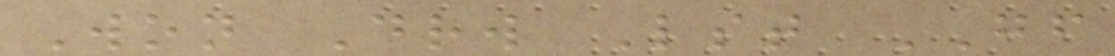Won Drw Lst GF
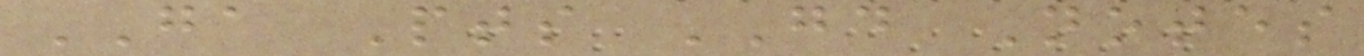GA Pts GD Notes
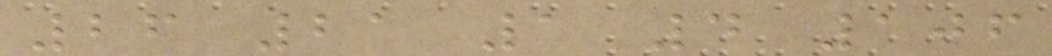26 21 1 4 106
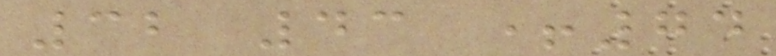32 43 +74
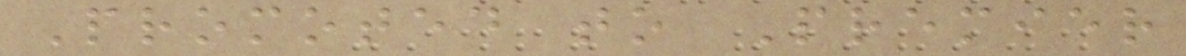Promoted to Premier
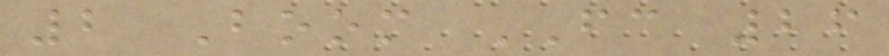2 Boom FC 26
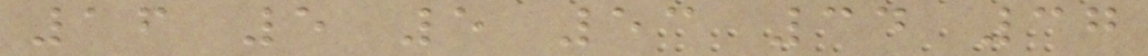16 5 5 53 34 37
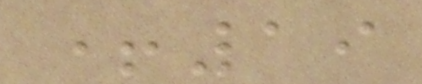+19
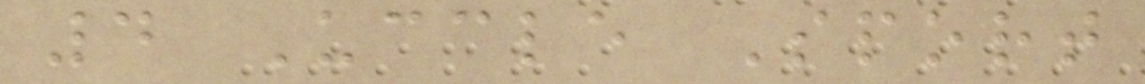4 Uccle Sport
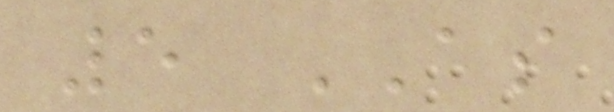5 AS
